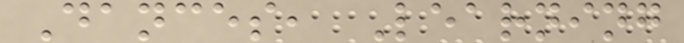Dances, Learning
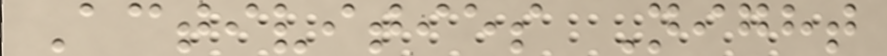Activities Night
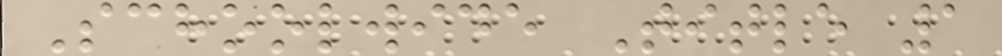Schoolwide Title 1
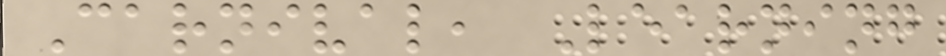Carnival, Learning
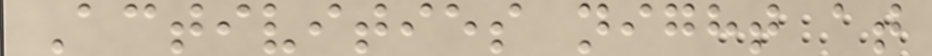Activities night at
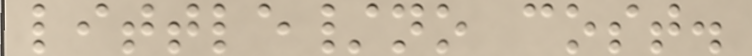little/no cost.
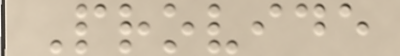Provide
